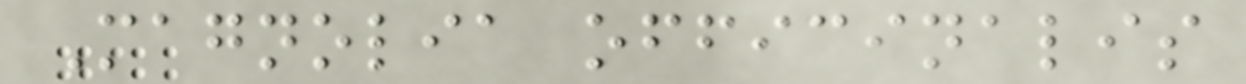Magnolia officinalis
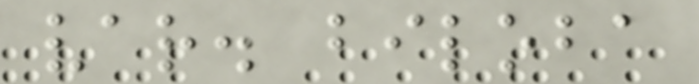var. biloba
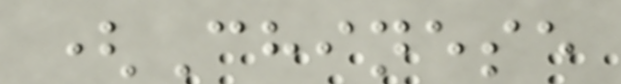(Chinese
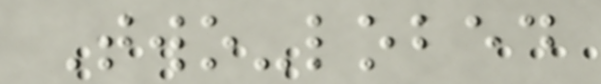Two-lobed
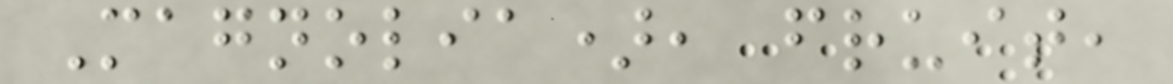Magnolia), fruit,
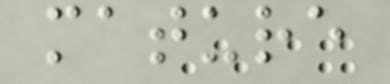mature
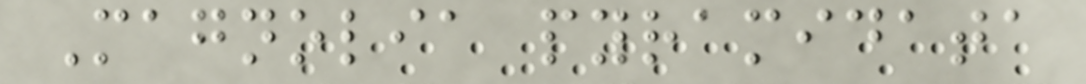Magnolia pyramidata
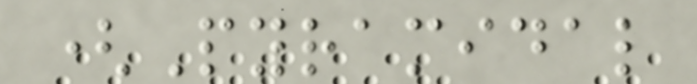(Pyramidal
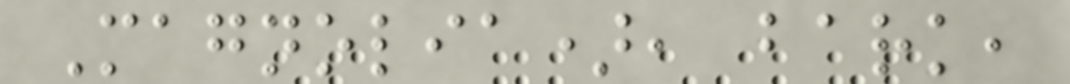Magnolia), bark,
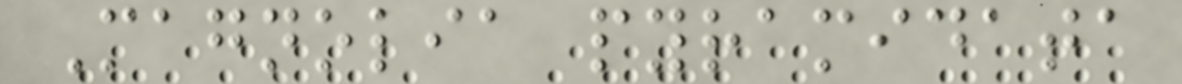Magnolia pyramidata
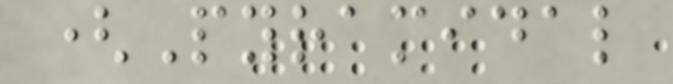(Pyramidal
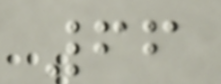66
